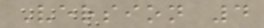Version 4
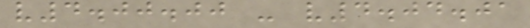v4.00.00 - v4.04.01
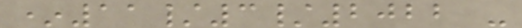*11/3/2022 -
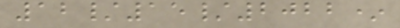12/15/2022*
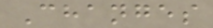Changes
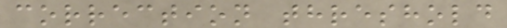correction threshold
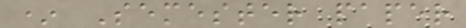* Semester paper
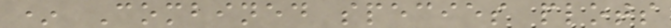* Combined species plots
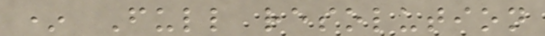* Full resolution
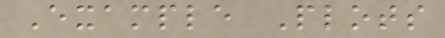Example Plots
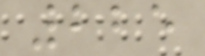225
